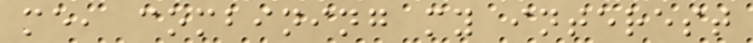me, combining my interest
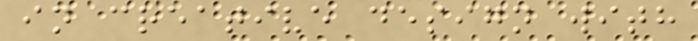in creative design with
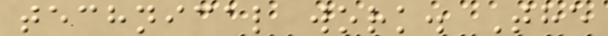technical work. The
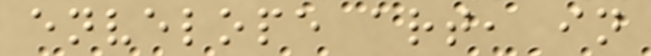envelope art, in
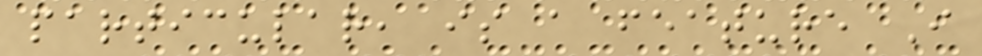particular, is a feature I
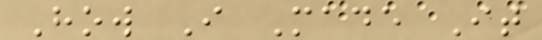How I Made It
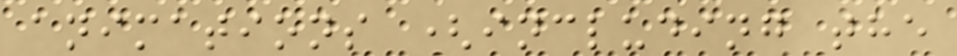animations (including the
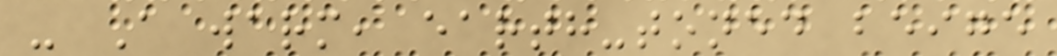- A warm, earth-toned beige
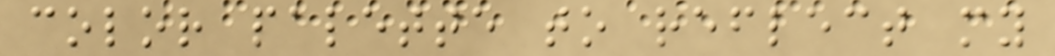color palette to reflect my
